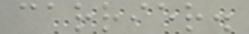carrier.
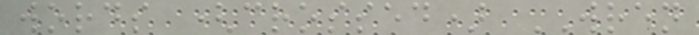words (crossed) WREN
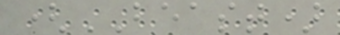(BEAST)
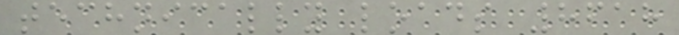technically loads 8618
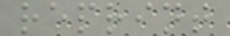reprint
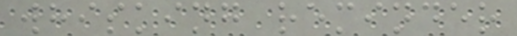whisking reminder
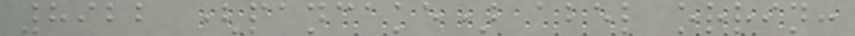8922 (pancake) abel orrin:
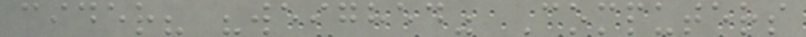cider? "weighed" Computers
